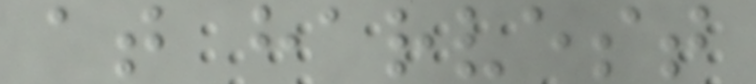at harvest
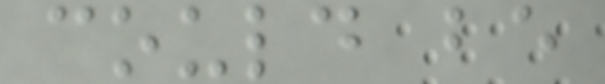could be
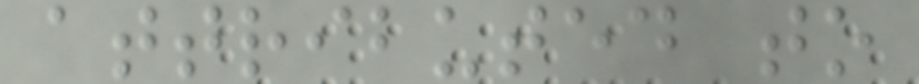attributed to
